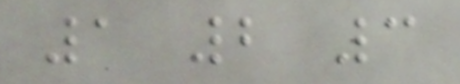1 2 3
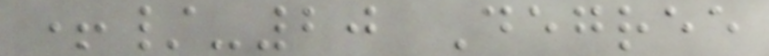+/-20 Degree
